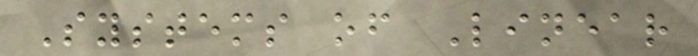Systems of Linear
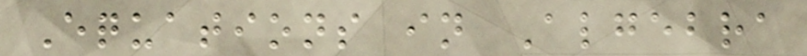Equations in Algebra
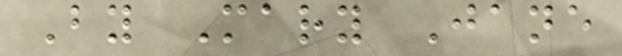By Mary Jane
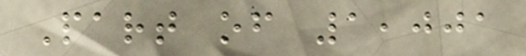Part of 1,001
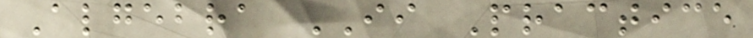Algebra II Practice
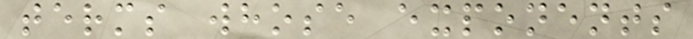terms whose exponents
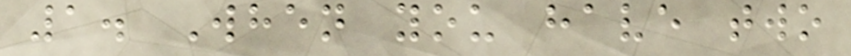1. When you have two
